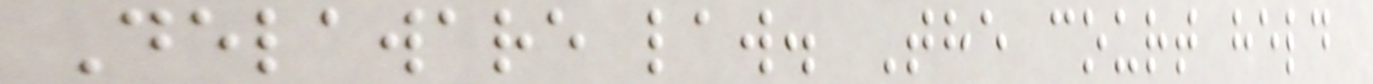Delaware law. The court held
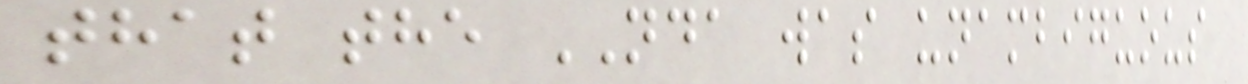that the NDA was unambiguous
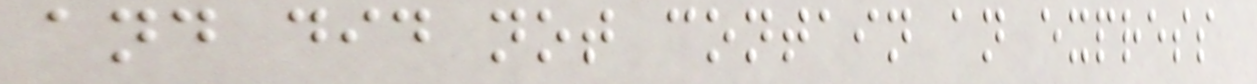and did not contain an express
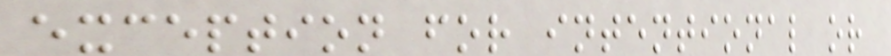exception for intentional or
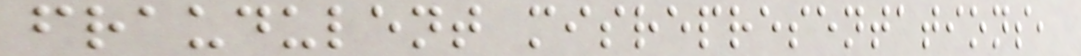fraudulent misrepresentations,
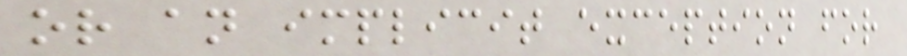or an implicit exception for
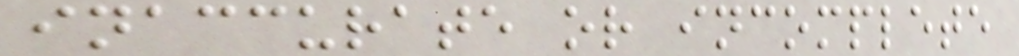inaccurate or incomplete
